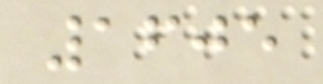1605
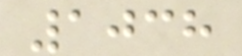1038
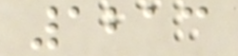1213
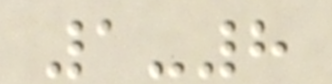1-8
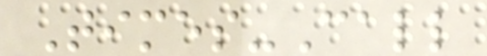Times-Call
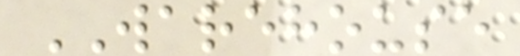WAREHOUSE
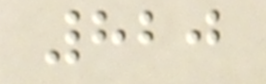820
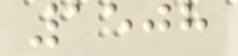1508
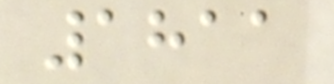1811
